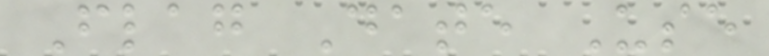Flag Date Use
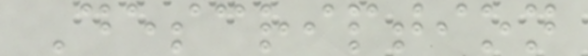Description
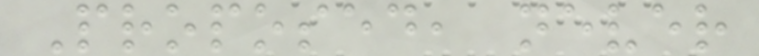Proposed, never
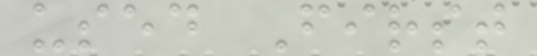used First
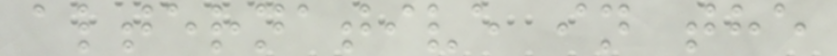alternative in the
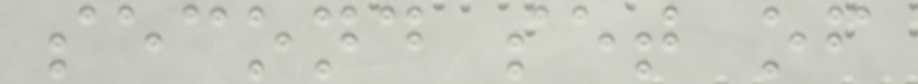second set of
